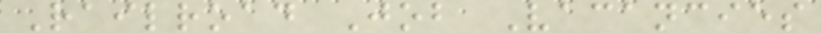Railroad Job Vacancies
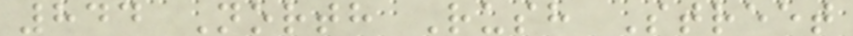844 North Rush Street
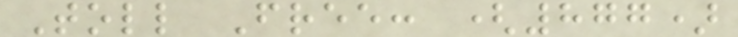Toll Free: (877)
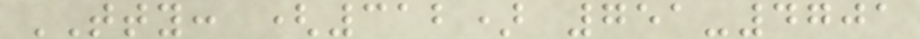TTY: (312) 751-4701
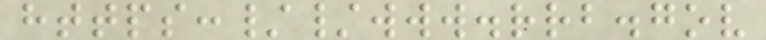https://www.rrb.gov
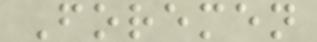Foremen
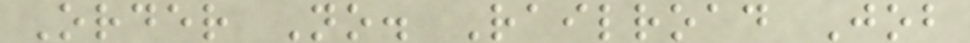Order No. Railroad Job
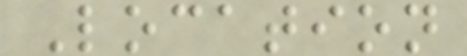Location
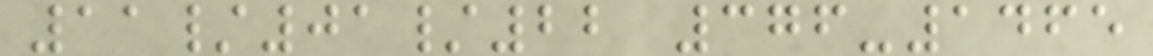11/01/22 376-1465
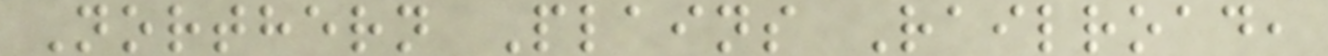Northern Plains Railroad,
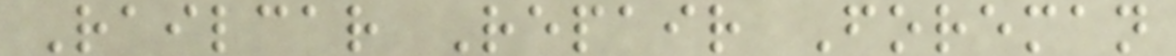Railcar Repair Foreman
